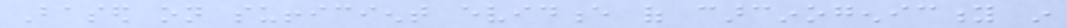Based on sufficient evidence of carcinogenicity in
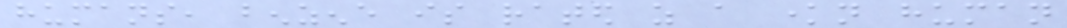humans, benzene is rated as a known human
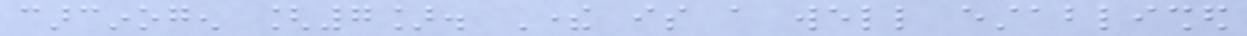carcinogen [7]. There is a well established
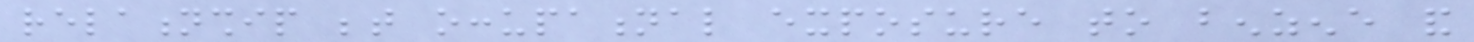relationship between occupational exposure to benzene and
